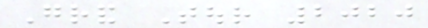Grand Tour 2020
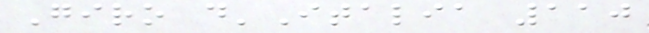Giro d'Italia 110
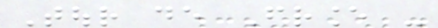Tour de France -
